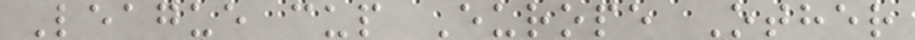League cup Europe Other
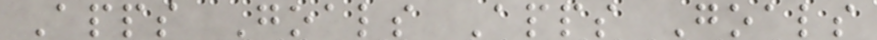Apps Goals Apps Goals
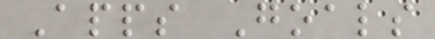Apps Goals
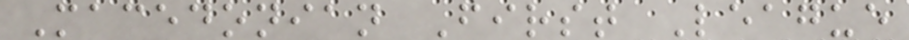Macedonian First League
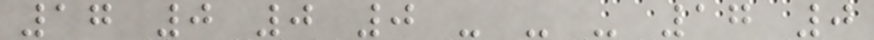17 0 0 0 - - - 17 0
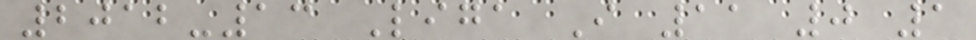2012-13 Liga I 11 0 1
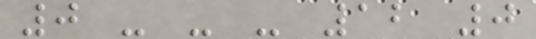0 - - - 12 0
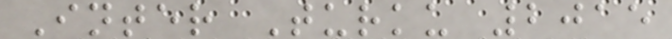Inter Turku 2015
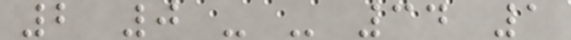2 0 - - 34 1
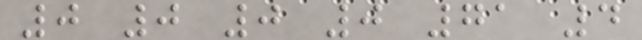0 0 0 0 71 4
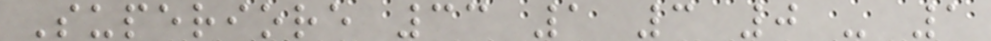Superiore 33 1 3 0 - 1
